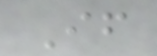If
